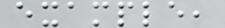example,
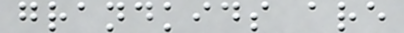grandkids are
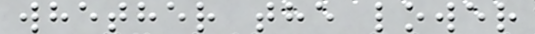whether the lower
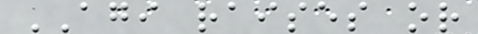AGI raises or
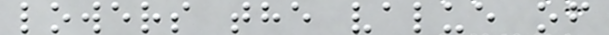lowers the value of
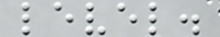level.
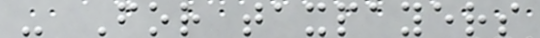- For taxpayers
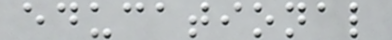educational
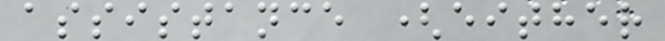assistance (either
